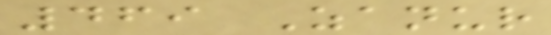469 Zanur
